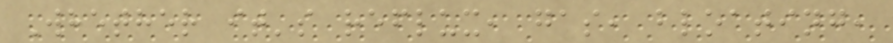Whether it's reflux, gas, bloating,
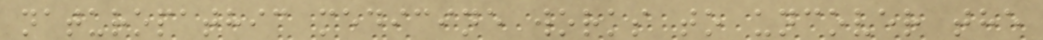naturopathic medicine works to uncover the
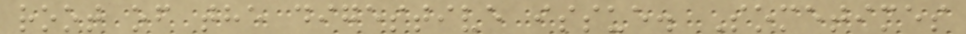root of the digestive issue. Sometimes
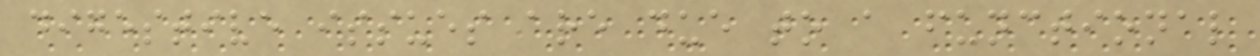digestive issues are due to a functional
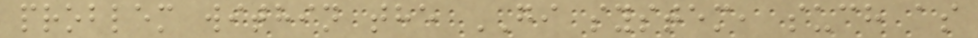problem within the GI system, such as
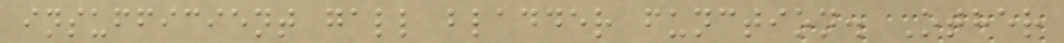insufficient gall bladder function. Other
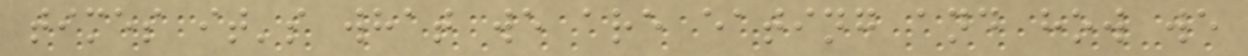times it's what we are eating and how we
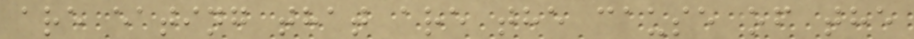are eating that are the cause of the
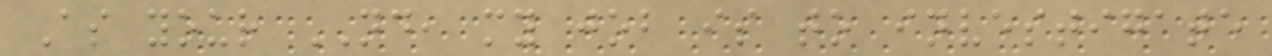As your ND, my job is to investigate
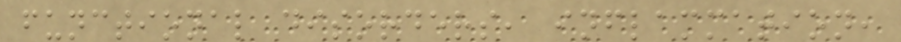functional disorders, inflammation,
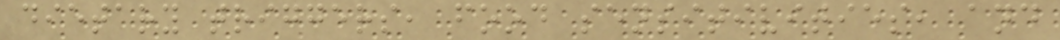dietary triggers, food sensitivities, and
